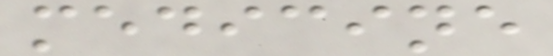medicine
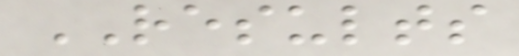RESULTS
